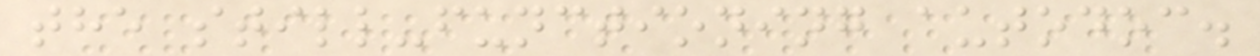the still-functioning autodoc.
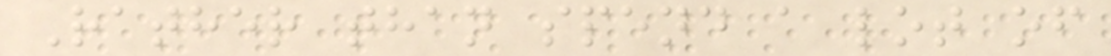Rather than spend a lot of
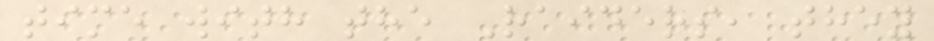time with the Raiders, they
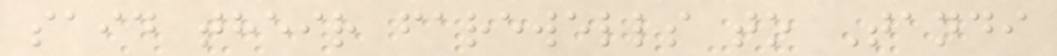said their farewells to Tandi
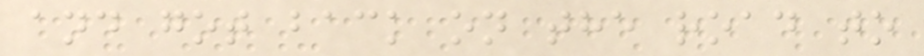and got back on the road to
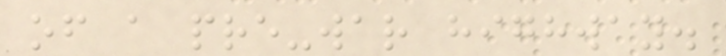of a pre-war highway.
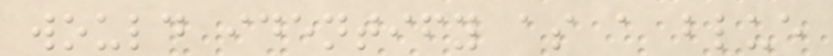would identify as a blue
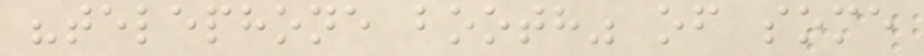"telephone booth" of some
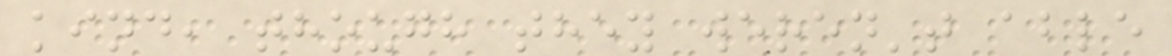kind, though they weren't able
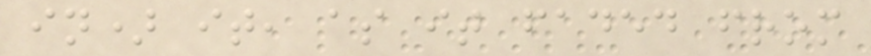in) it, as it faded from
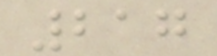217
